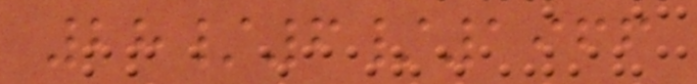28/6/1966
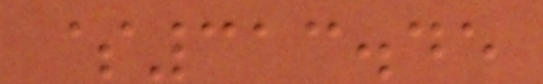$313.45
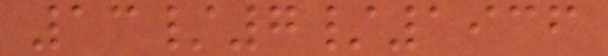13/7/1936
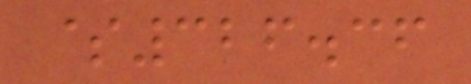$326.36
